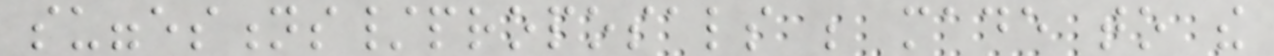suggestions/proposals be made to the
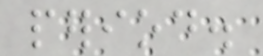period.
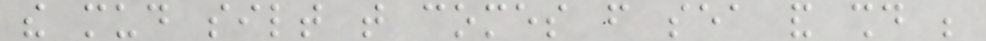the mud silt that comes from sea and should be
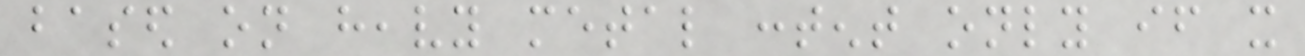based on heavy metal content only if it
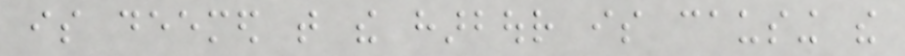is deemed that the harbour is causing the
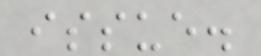issue.
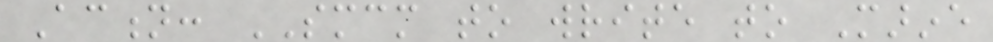Action: SMCM to write to Marine
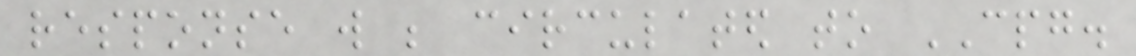response will be circulated to CPG.
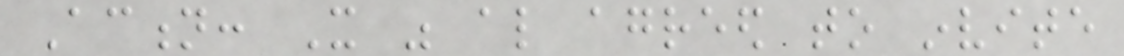Action: It was also agreed to invite
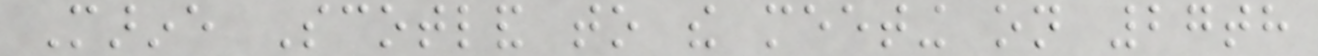Marine Scotland to the meeting on 27th
